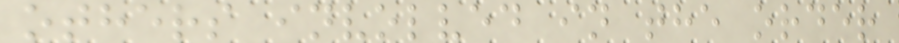others involved in the order
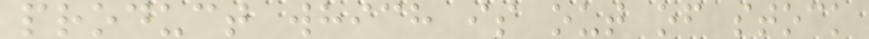product which is out of stock
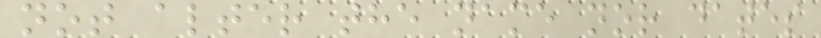not alter the name nor dates
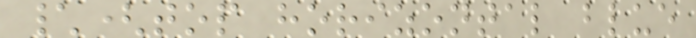\(top horizontal blue
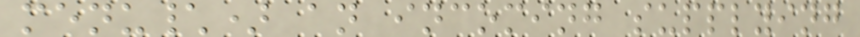menu\) an incoming supplying
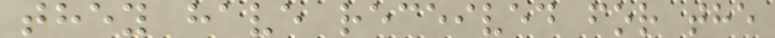they have received for the
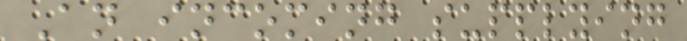An incoming supplying
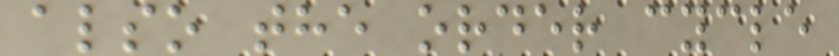also the order cycle
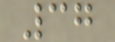37
